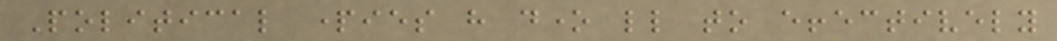Political parties have done little to effectively
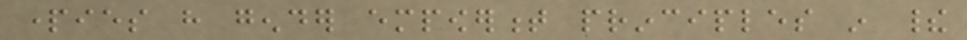parties have gender empowerment principles in their
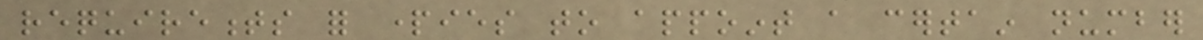requirements for parties to appoint a certain number
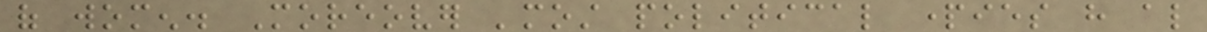of women. Moreover 'most political parties have also
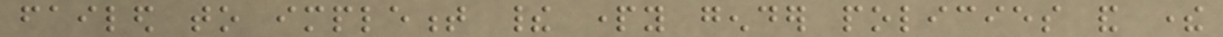failed to implement their party gender policies and there
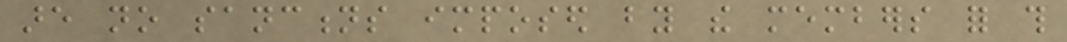are no sanctions imposed by the members for this
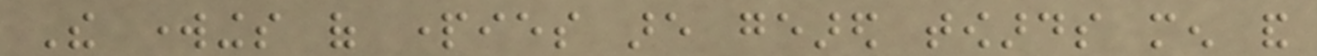The workings of parties are geared towards men and
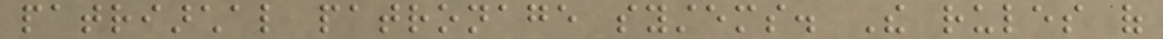patriarchal patronage systems. The rules of
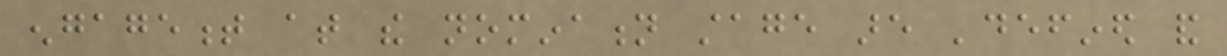engagement at the nomination stage are 'defined and
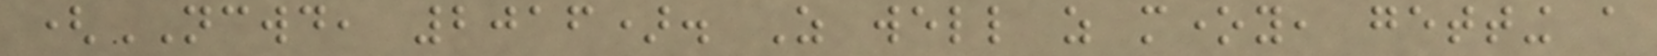(NCWD, 2016). As well as money, getting a
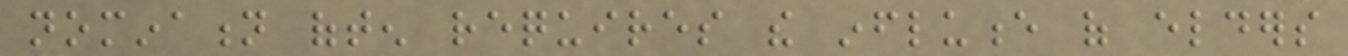nomination often requires the influence of elders
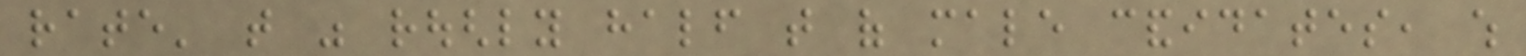rate' that was roughly half that of male candidates, which
